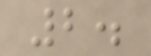2.
